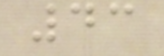43
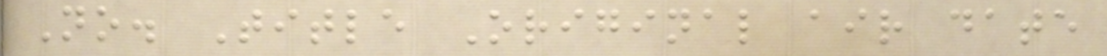No. Title Original air date
